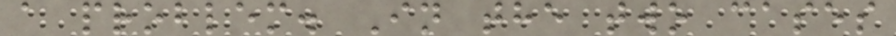a problem. In the two cases
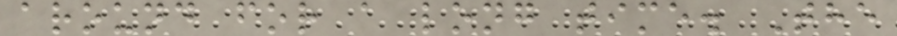around for a long time. The
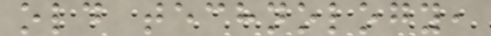old technology,
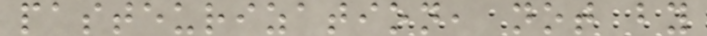pasteurization, not by
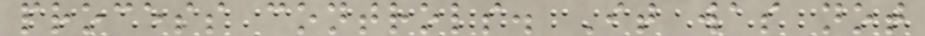process controls. It was not
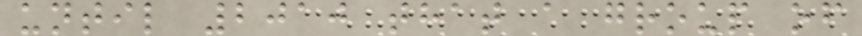until 2010 that a group of
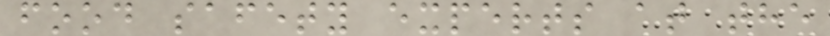food safety experts at the
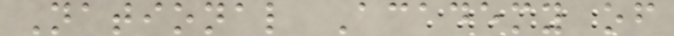National Academy of
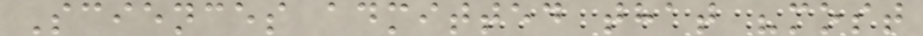Sciences admitted that "most
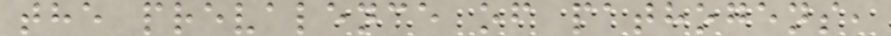the prevalence of pathogens,
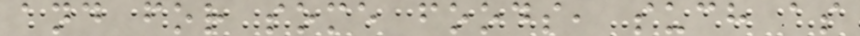and for some foods, such as
